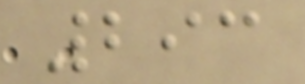293
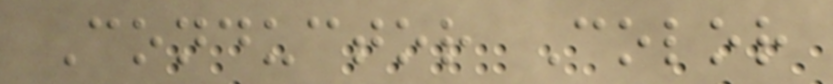Conductor Color
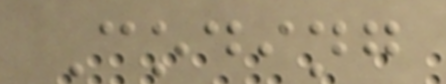Coding
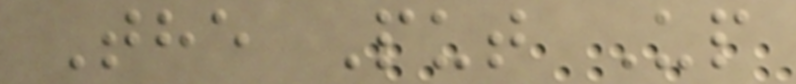The Put Up
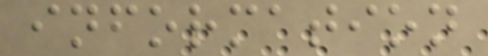information
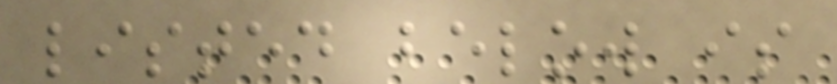listed below is
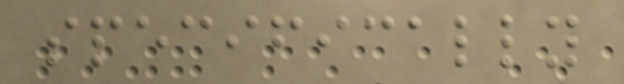specifically
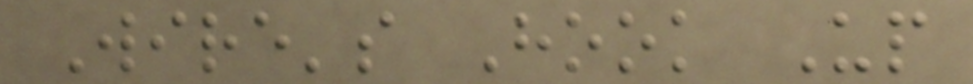Wire's Hook Up
